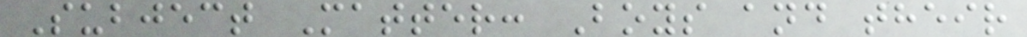Subject Matter: Boys and their
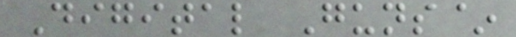Digital Guns~
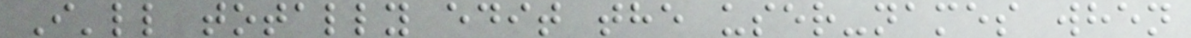I'll totally edit the user-names when
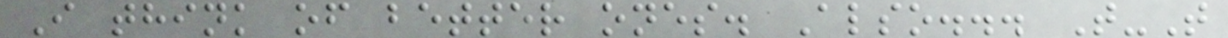I think of better ones. Also... T-T
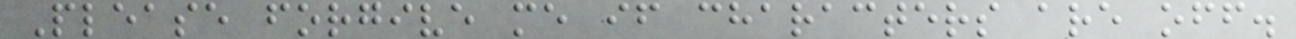Please forgive me if characters are off.
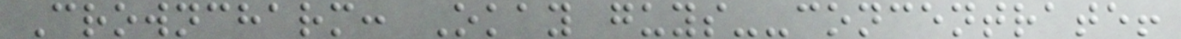Crowncharm: Okay guys--concentrate!
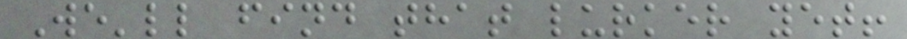We'll find that lurker yet!
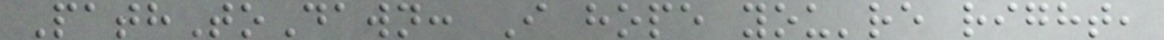PathToDawn: I hope you're right,
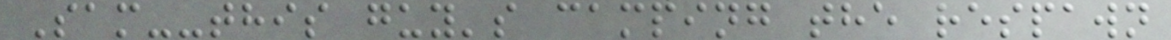Sam--this guy's camping the respawn
